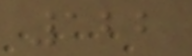122
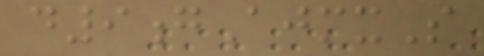d9gAjmxS
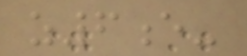z6e-
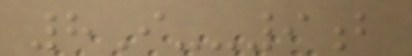8I--9b
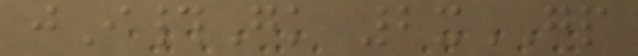jI#Gk 2xGP
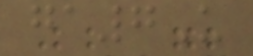ga7U
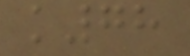k78
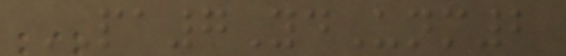PA7YdUnm2
